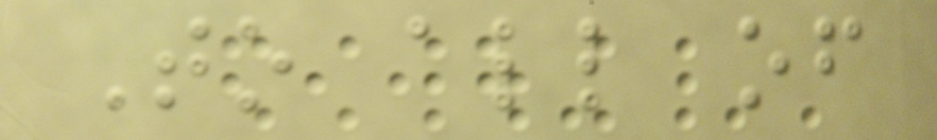To all of
